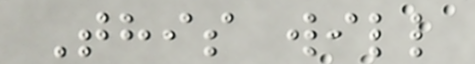This will
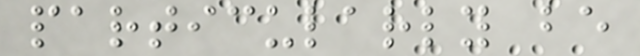particularly be
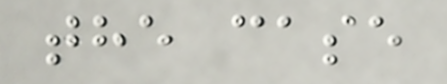the case
